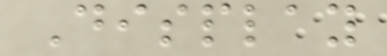Display
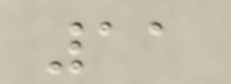11
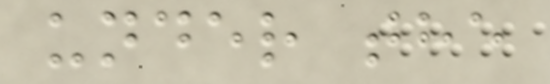under the
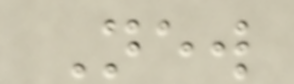New
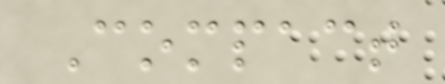Compact
